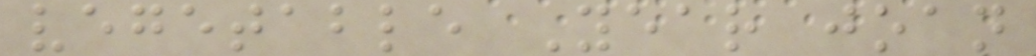vegetable Year joan
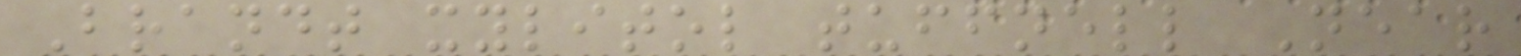Brandt xylitol tuffnell Near
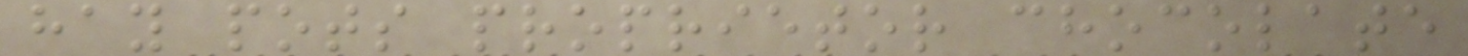hay pots proprietor chocolate
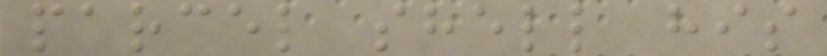parcel shell his
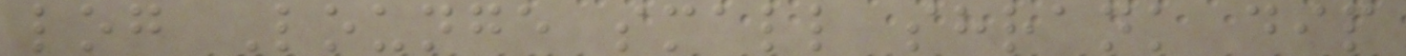log Lounge small shrank dip
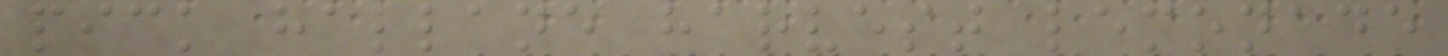pick hallane harvest lemonade
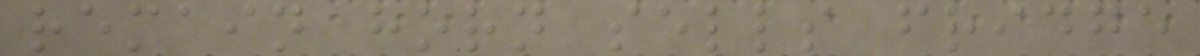remain horn sells fridge
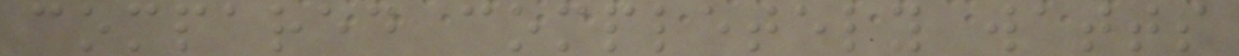compared completely watts
